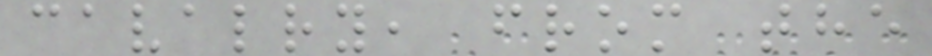cavalry, from the
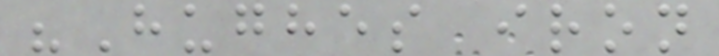"Hughes iron
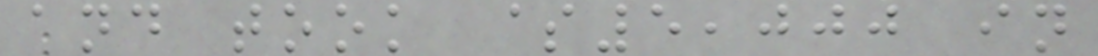and took $5,000 in
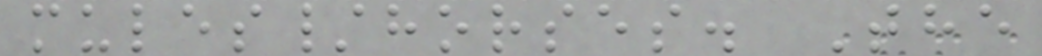mules/horses. The
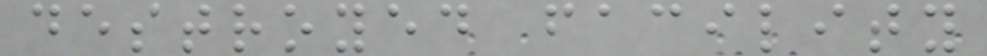destroyed facility
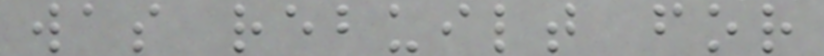was rebuilt for
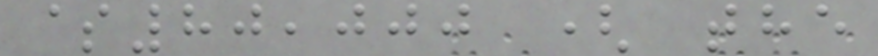$80,000 ( the
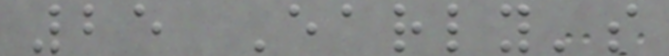25 Early's
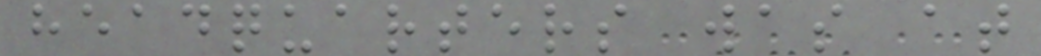headquarters was at
